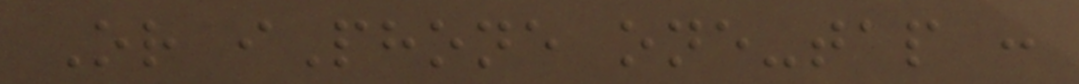Or iPhone one-tap :
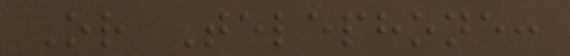Or Telephone:
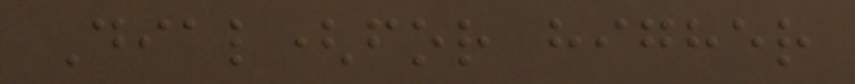Dial(for higher
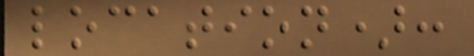location):
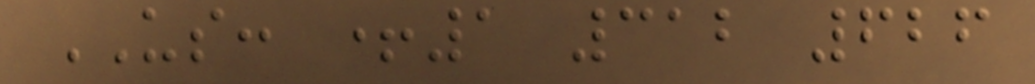US: +1 312 626
